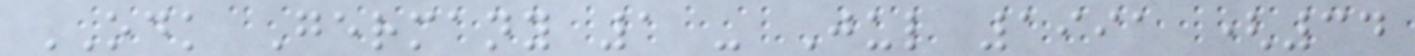ODK Germany 1 - Jul 1991 (34
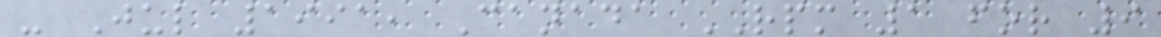- Jul 1991, Canada RPM 1 for 9
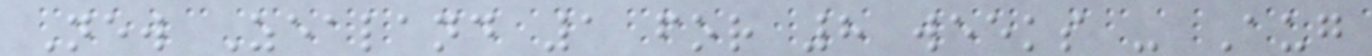New Zealand 1 for 8 weeks - Aug
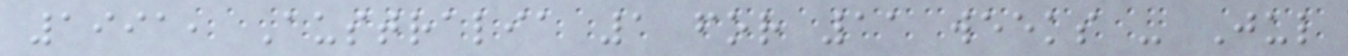1991, Australia 1 for 11 weeks - Jul
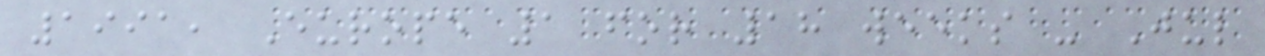1991, Europe 1 for 18 weeks - Jul
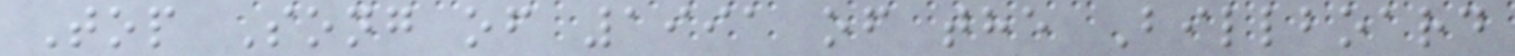Top Song of 1991 of the Billboard
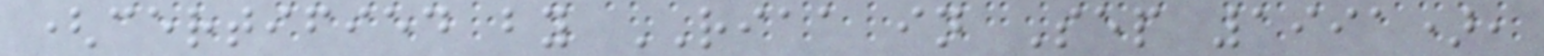(certified by RIAA in Sep 1991),
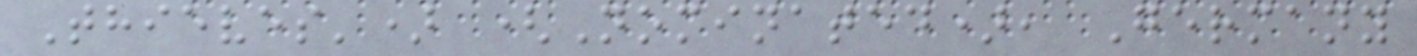Thieves') (Nominated), Germany
